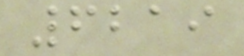6219
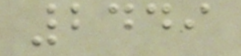2449
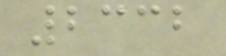2332
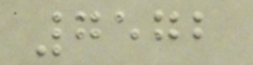7572
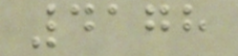4178
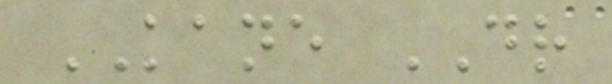KANE DR
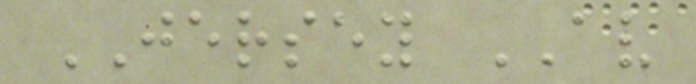JERSEY AV
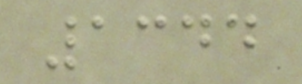1344
